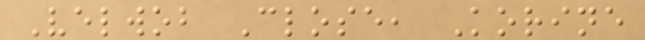Velwob Close, Korine
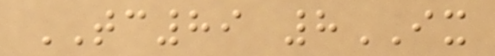TC89 8IX
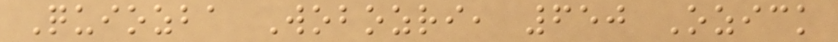Quiozba Wobozri, 650 Ozick
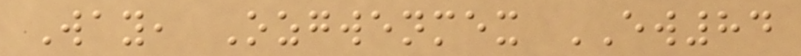Way, Ozgwenmex EW84
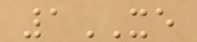1XE
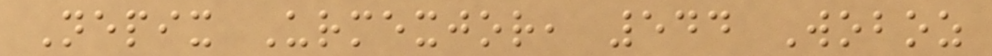Nepix Urmexjor, 544 Woboz
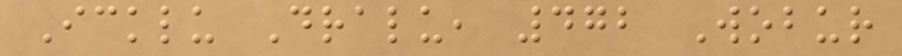Icklu Dralu, 472 Wobur
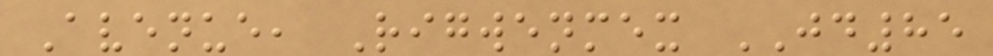Avenue, Rigwenmex JD85
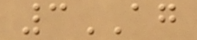3AG
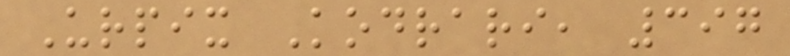Urpix Kodrari, 397
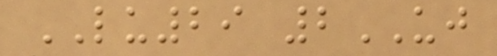LU29 2UJ
